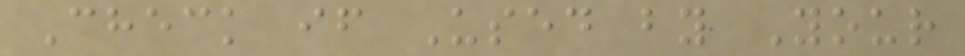Check if Used by Your
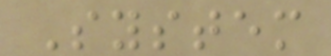System
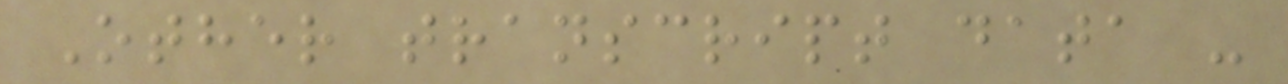Other transcript data -
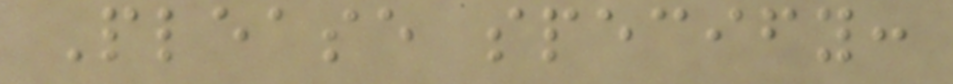Please specify:
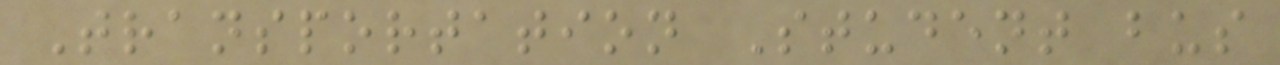Transportation Student bus
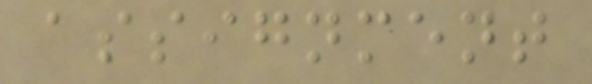assignment
